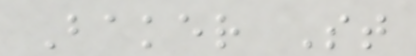Baker St
